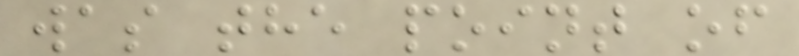was the point of
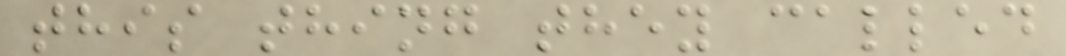this thing they called
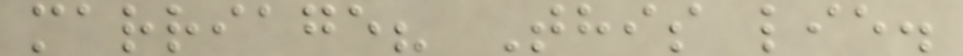marriage? This lie.
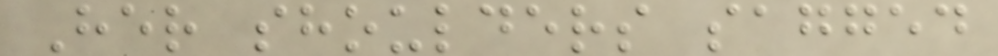Her shoulders sagged
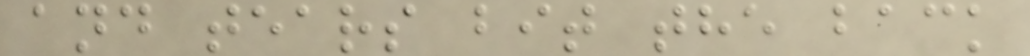and tears bit the back
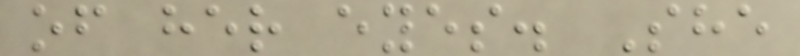of her eyes. She
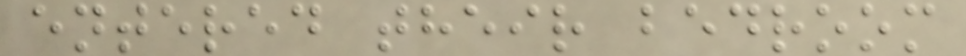entered their bedroom
